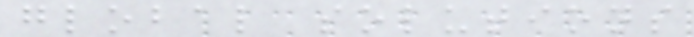global solutions
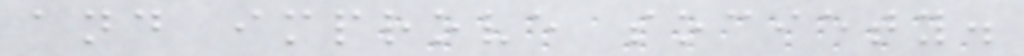and improve society.
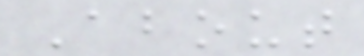About
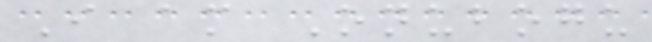I am Onubogu
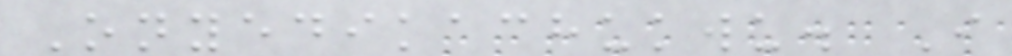Onyedikachukwu. I
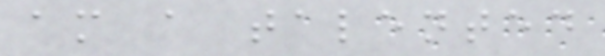am a talented
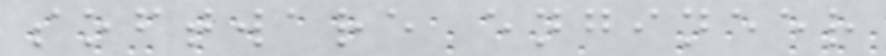software engineer
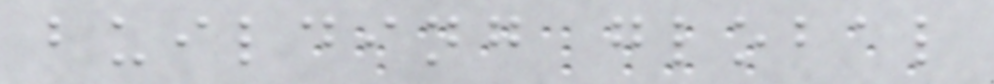building global
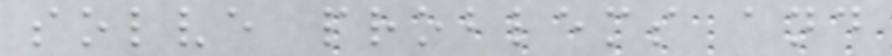solve problems and
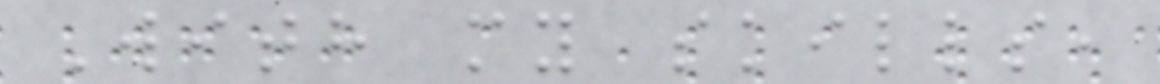With my skills,
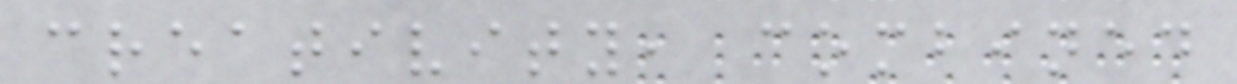creativity, combined
